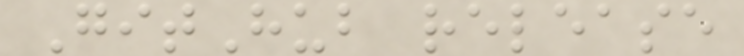GitHub release
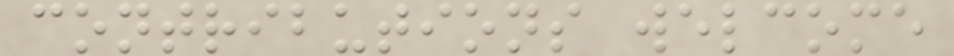contributions welcome
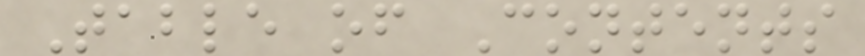Table of Contents
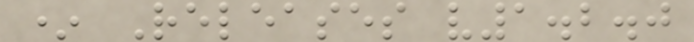* Releases v1.2.0
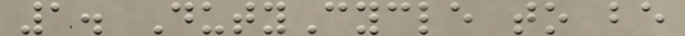1. DutyCycle to be
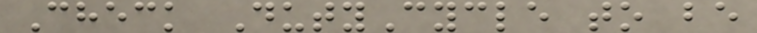Check DutyCycle to be
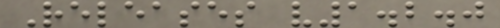Releases v1.2.0
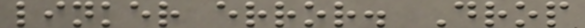linker error. Drop
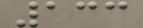133
